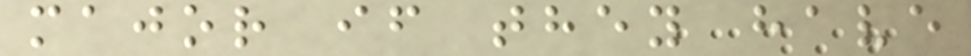major if they have
